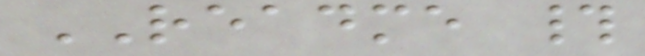README #
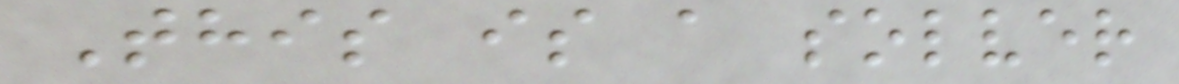This is a solver
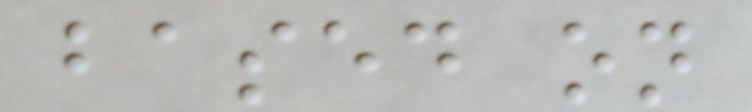based on
